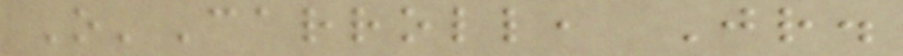O'Carroll, Jr.
